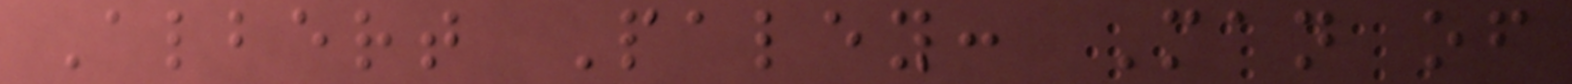Albert Paley: Man of
